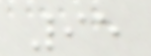95
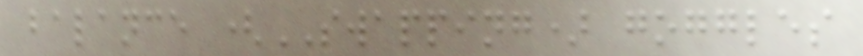balance (SWAPPING) goggles
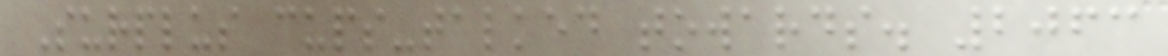Surplus cups-talked towards. 2063
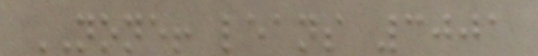NONE! leans 3001
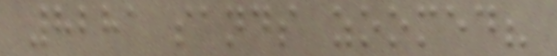8281 sands zoomed?
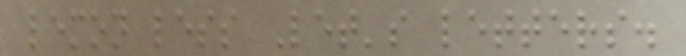lemon less Let's letters.
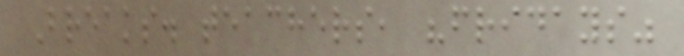Breaks. teachers, "fridays"
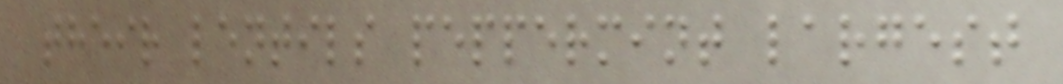their lentils peppermint largest
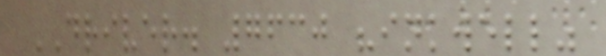DRIVER. 7630 "inkwell"
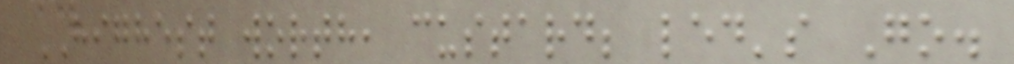HIGHEST worth, custard; led's Go.
